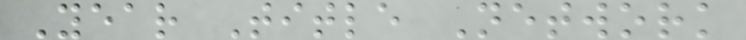Year Title Network
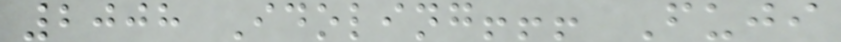2008 Idoling!!! Fuji
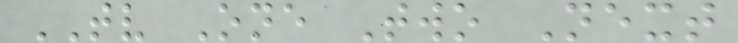TV One Two Next
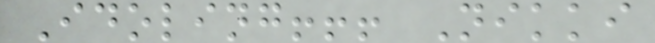Idoling!!! Nikki
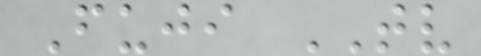Fuji TV
